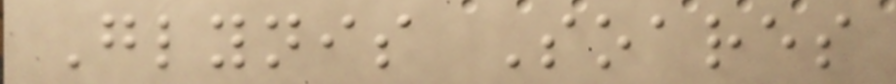Glynis Soares
